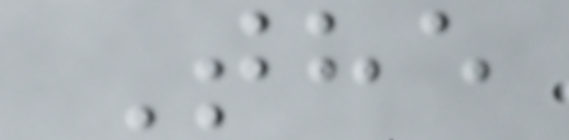The
